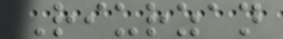Riurzan
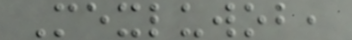Mexluwob,
